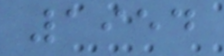1954
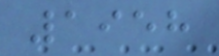1958
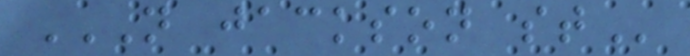N JACKSON ST
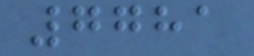7781
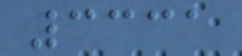3331
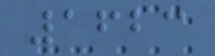1623
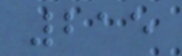215
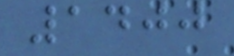1400
